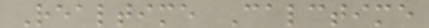Realtime Calctime
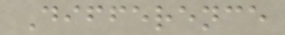Difference
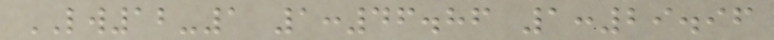LW12-1 1:46.86 1:29.96
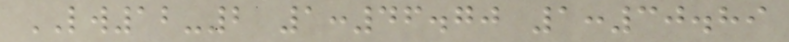LW12-2 1:46.70 1:30.89
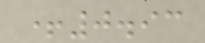+0.93
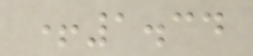+1.34
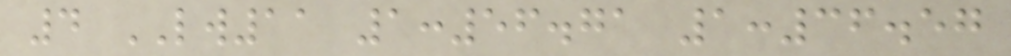4 LW11 1:56.71 1:36.57
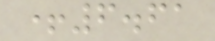+6.61
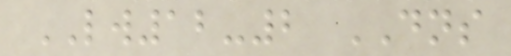LW12-2 DNS
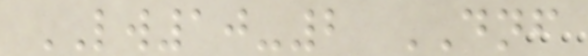LW10-2 DNF
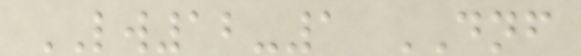LW12-1 DNF
